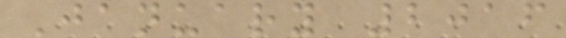January 2016
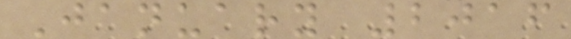January 2016
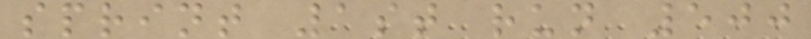sprint 1st run 500
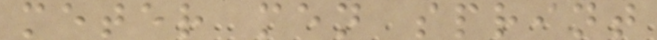meter men sprint
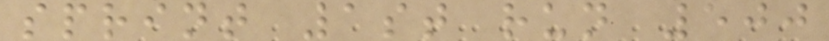sprint 1st run 500
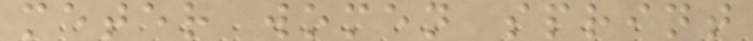meter women sprint
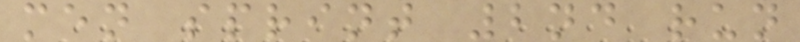men sprint 2nd run
